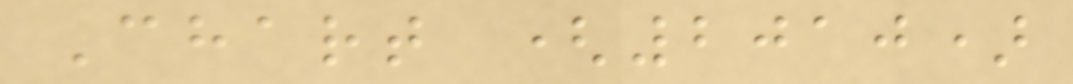Chart (2010)
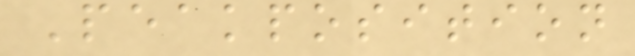Peakposition
